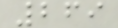269
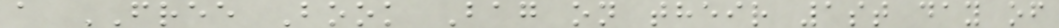a FREE Book Bag on their 1st day of
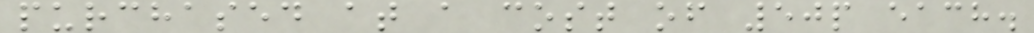purchased at a cost of 50p each.
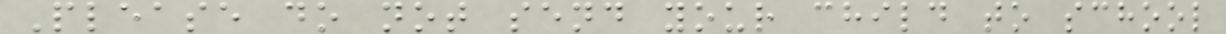Please do not send your child to school
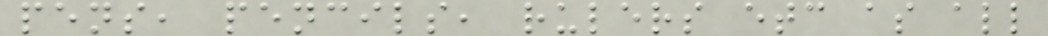pens, pencils, rulers etc as all
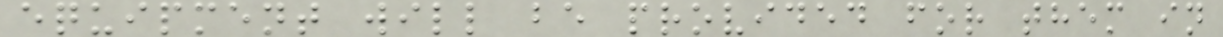equipment will be provided for them in
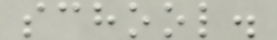school.
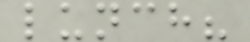lunch?
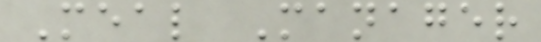Meal Manager
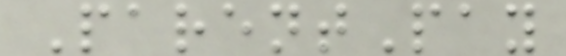ParentPay
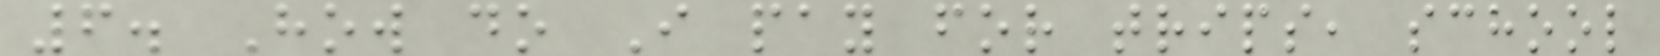6. How do I pay for trips, school
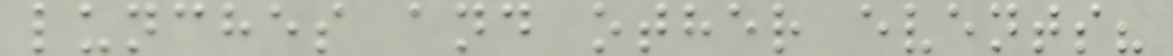lunches and other events?
